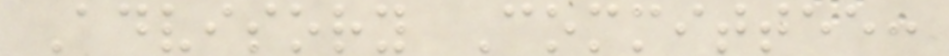Advisory Committee:
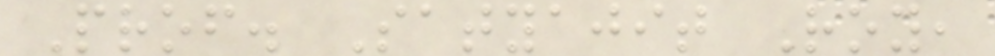Prof. Satyajit Roy,
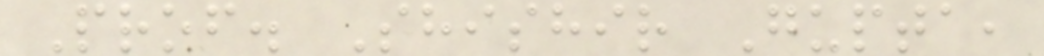Prof. Shishir Gupta,
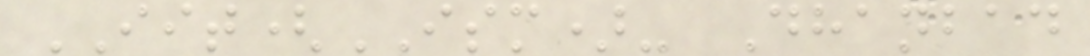IIT(ISM)- Dhanbad
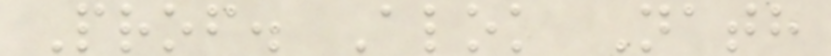Prof. Alok Nath
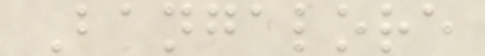Bangalore
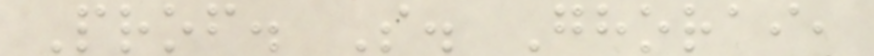Prof. S. Ghorai,
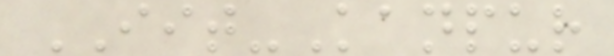IIT-Kanpur
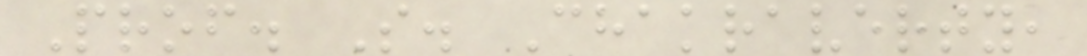Prof. S. Chakraverty,
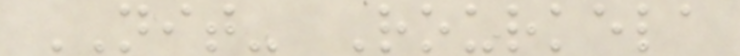NIT- Rourkela
